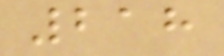218
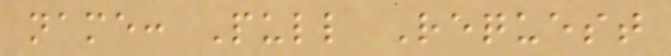name: Pull Request
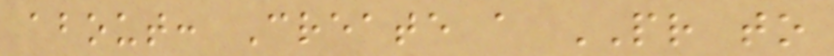about: Create a PR to
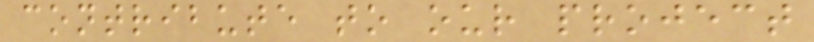contribute to our project
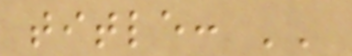title: ''
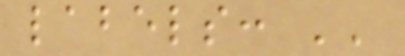labels: ''
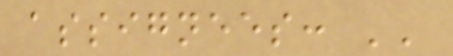assignees: ''
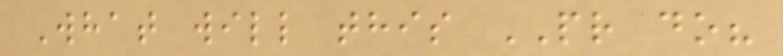What will this PR do?
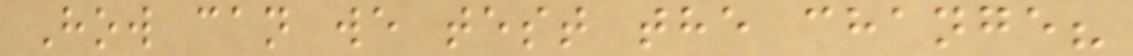How can we test the change?
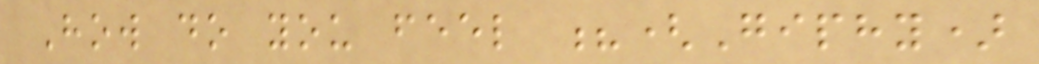How do you feel ?(Giphy)
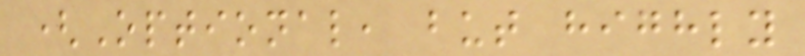(Optional, but highly
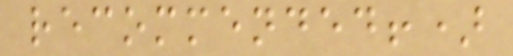recommended!)
